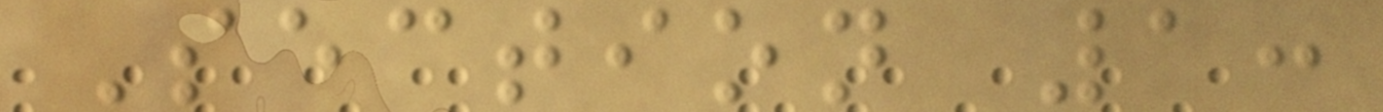Section 1:
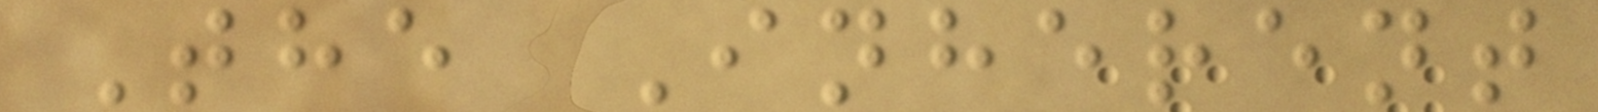The Inherent
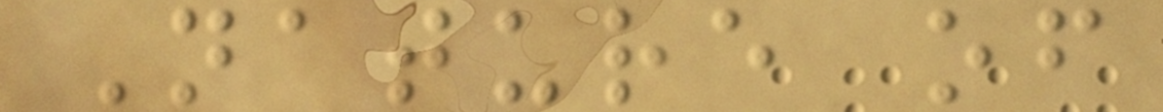Nature of
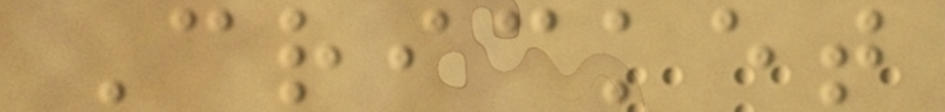Cricket
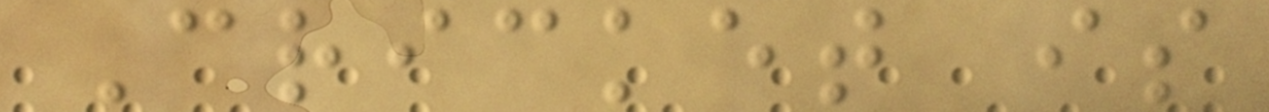Cricket is
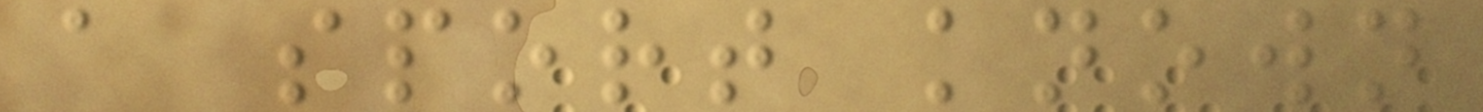a sport known
